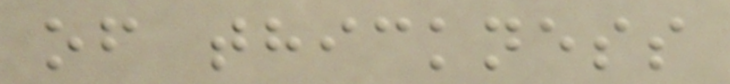of thickness
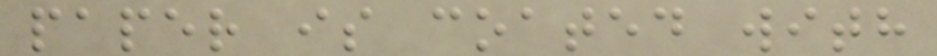paper is coated with
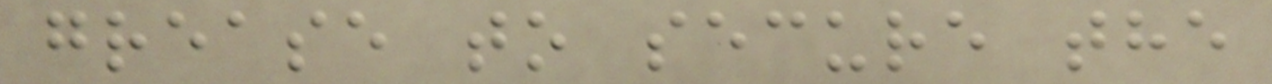grease to secure the
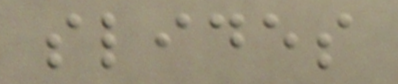slides
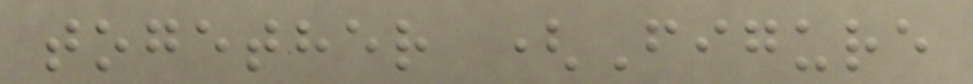together (Figure
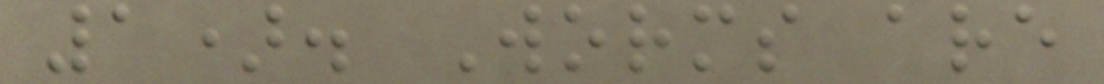1). Worms are
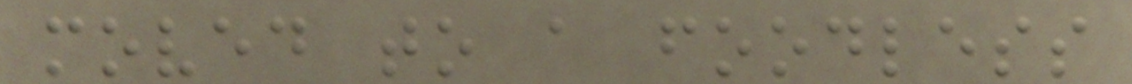moved to a foodless
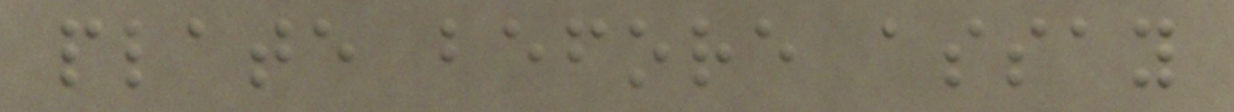plate before assay
